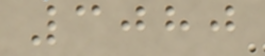3080
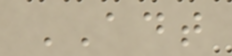ADT
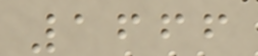1666
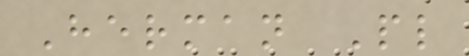Herman Pl
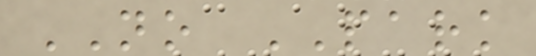NO PARK
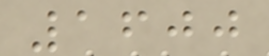1600
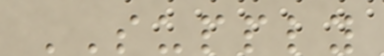SUPPLY
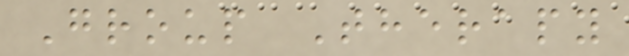Group Therapy
